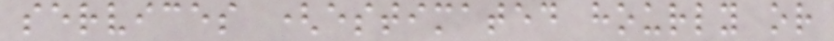services (estimated hourly or
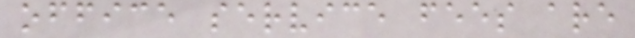office service fees are
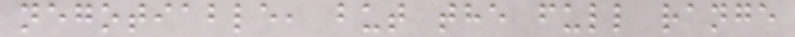negotiable, but the full range
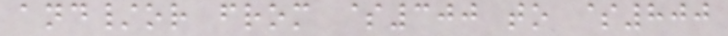and/or from $300 to $800
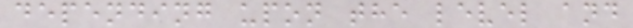depending upon the level and
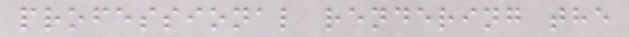professional rendering the
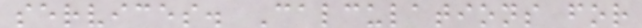services. Calculations for
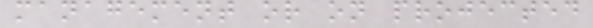management or on projected
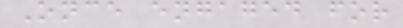Once engaged for
